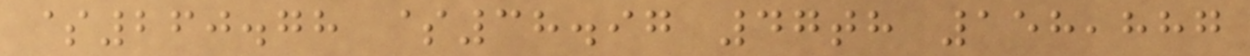$260.78 $38.97 47th 158,887
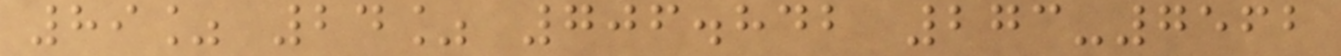89% 24% 706.842 273-7562
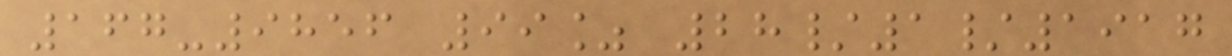167-9856 99% 28/1/1917
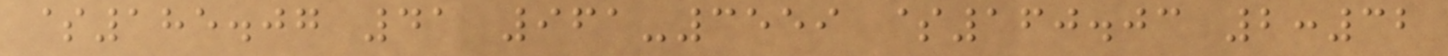$185.07 41 961-3559 $160.03 2:32
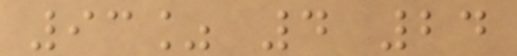93% 4 24
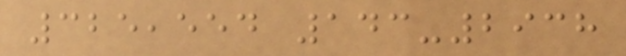325,554 143-2938
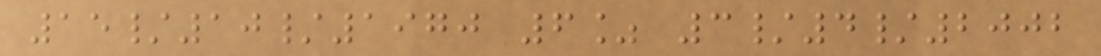15/10/1970 6% 3/4/2002
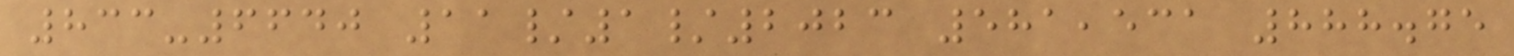833-6640 11/1/2023 581,531 888.75
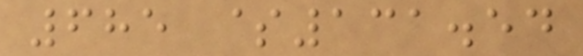685 $131.54
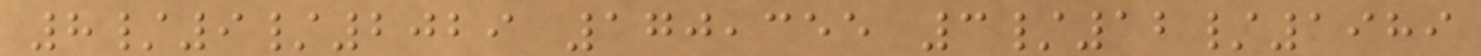8/9/2029 170,355 3/12/1989
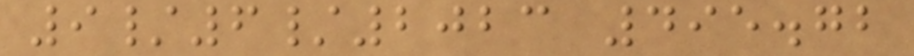9/6/2023 495.72
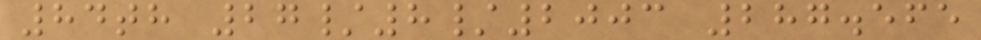84th 27/8/2003 287.565
